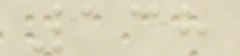138
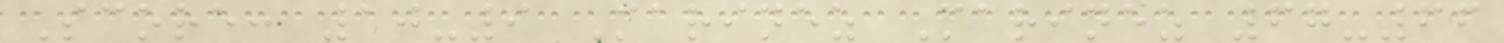Score: 10-9 Marinez Marinez 67-66
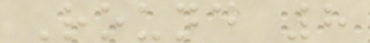Round 8
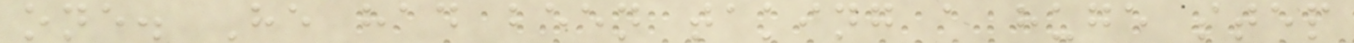one. He had been taking a huge step
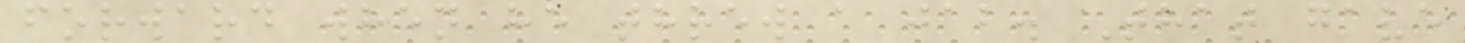forward when he threw a jab. That gave
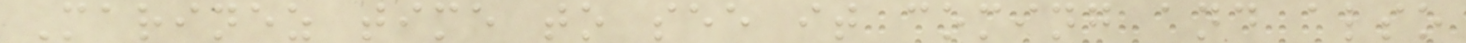Marinez time to see it coming and also
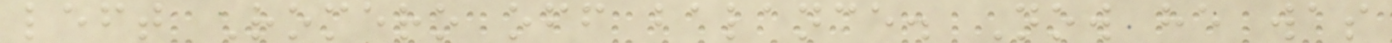left Romero off balance. Now he was
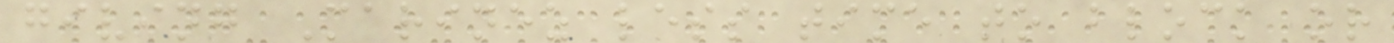giving Marinez less time to block or
